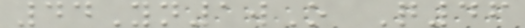44Yn1wO Q46
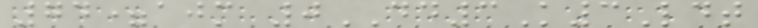74=ajm 0DD3K3Ldt
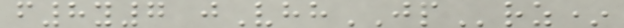f8y7 jVhhJPrz*
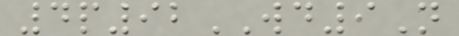4p92WD9N
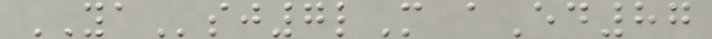YAsj7lM aEd87
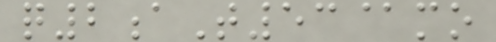q2aT53@mo
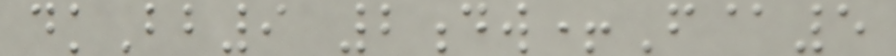dkBb9 2dw+F@5
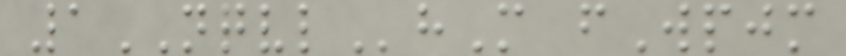1NQVLhM fWpjm
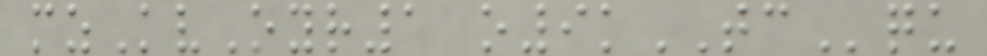mzKvOyr1 o9kTCqu
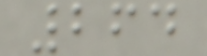264
